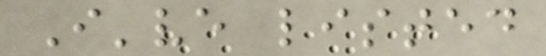I've listed
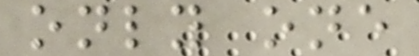only one
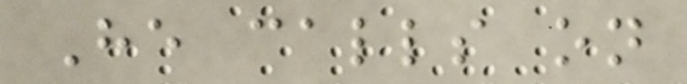He calls on
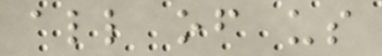all of us
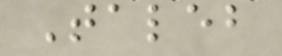Taleb
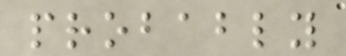probably
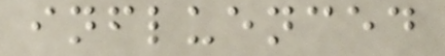influenced
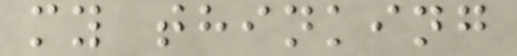my thinking
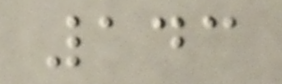143
